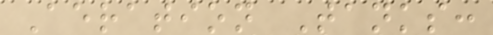Aeration Tanks:
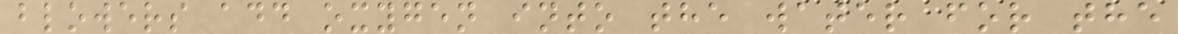blowers add oxygen into the water for the
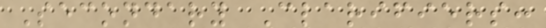Secondary Clarifiers:
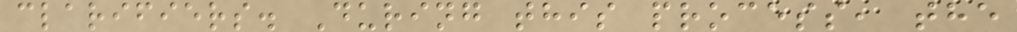clarifiers. During this process, the
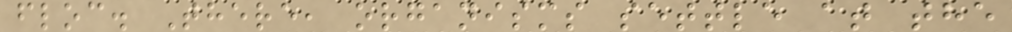floc. There, organisms settle at the
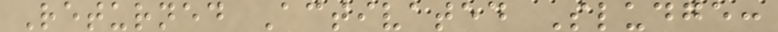Returned Activated Sludge:
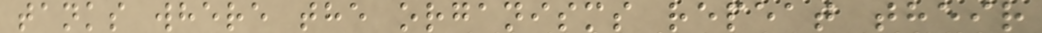tanks where the organisms repeat their
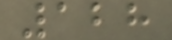128
